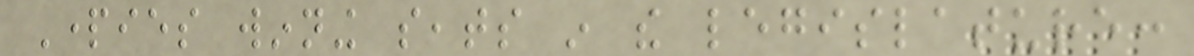Parties winning seats in the legislature:
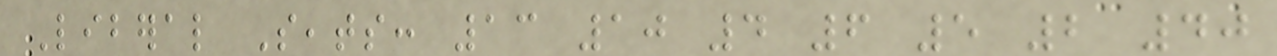Liberal Seats: 13 10 4 6 5 2 40
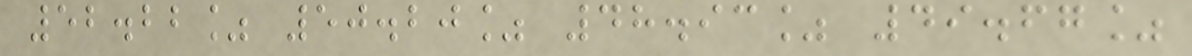52.22% 50.20% 48.93% 49.67%
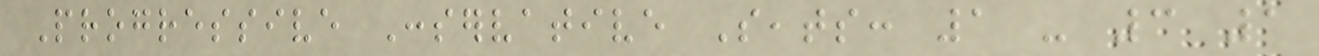Progressive Conservative Seats: 1 - 3 1
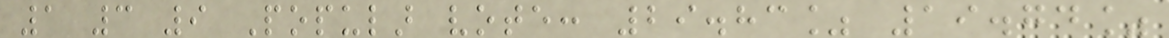1 3 9 Popular vote: 29.83% 19.74%
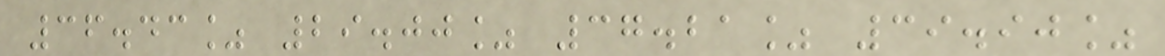36.43% 29.00% 37.21% 39.90%
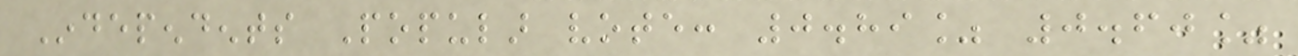Independents Popular vote: 0.89% 0.60%
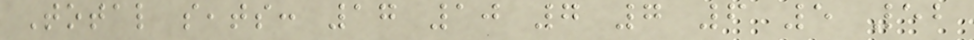Total seats: 17 10 7 7 6 5 52
